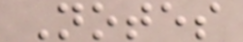Notes
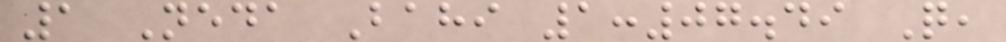1 Neda Bahi 1:07.49 Q,
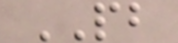PB
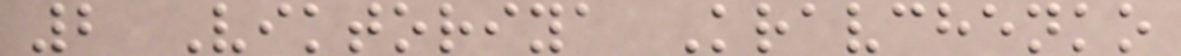2 Viktoriya Kravchenko
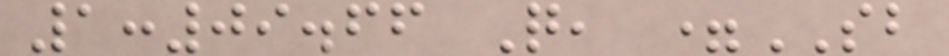1:09.66 Q, =SB
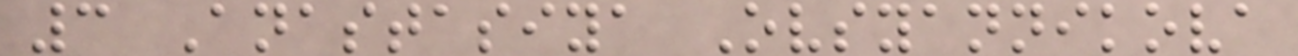3 Anastasiya Ovsyannikova
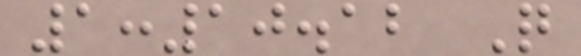1:10.12 Q
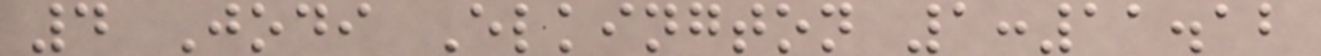4 Jodi Elkington 1:11.12
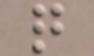q
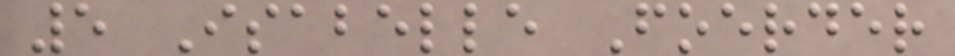5 Isabelle Foerder
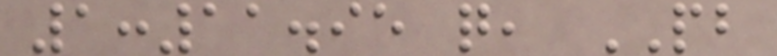1:11.95 q, PB
